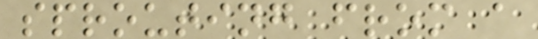sprouting from a
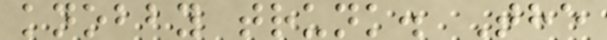knobby trunk. The
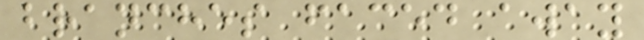branches faced away
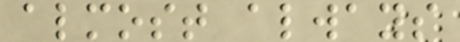almost always
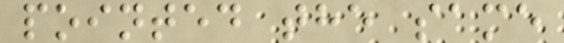pointed the same
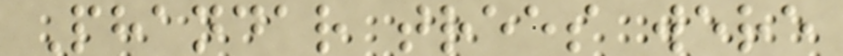Phandar trees were
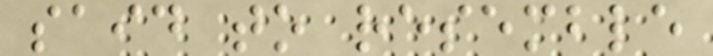said to resemble
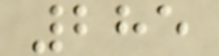285
